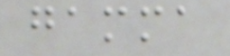gamma
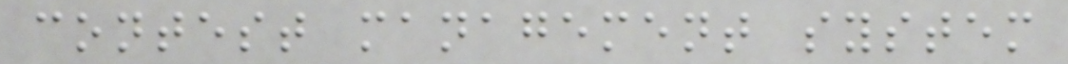contest management system
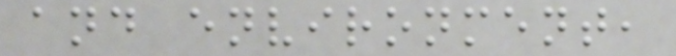and environment,
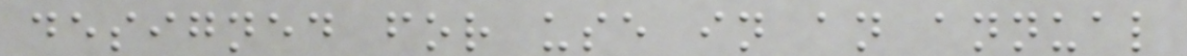designed for use in an annual
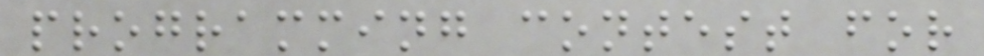programming contest for
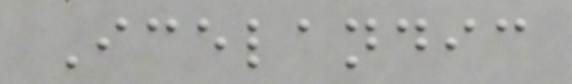Icelandic
